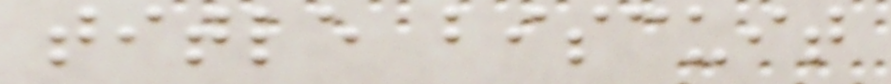title biscuit
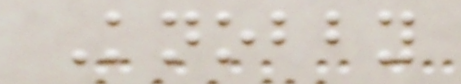Knobby
